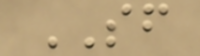SF
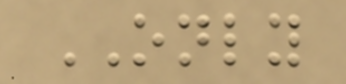ONLY
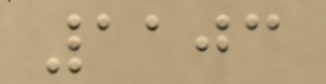1103
